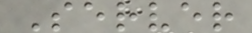Server
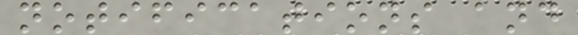notifications and
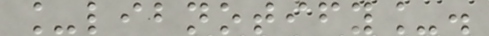_libnotify_.
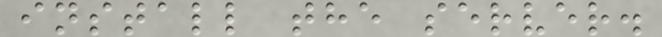install the server.
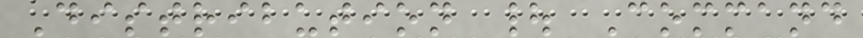Distribution | Command
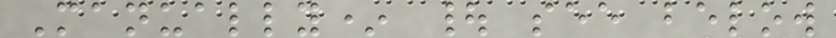Manually* | see below
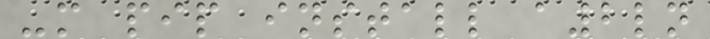-m pip install a2ln
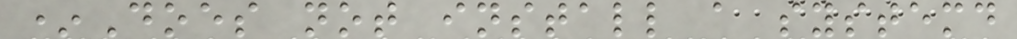*Does not install a systemd
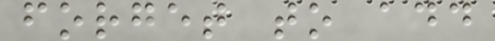forget to add
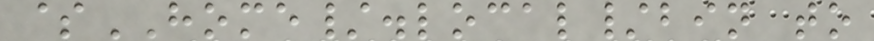$HOME/.local/bin to
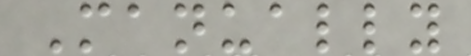Manually
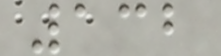132
